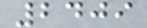2409
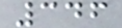346
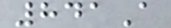841A
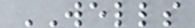WELLS
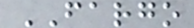FARGO
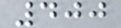400
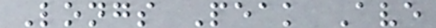Longs Peak Ave
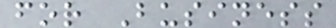for Business
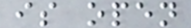is open
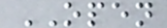OPEN
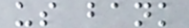us bank
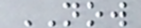NOW
